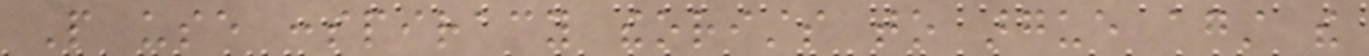People use conspiracy theorists to argue against the
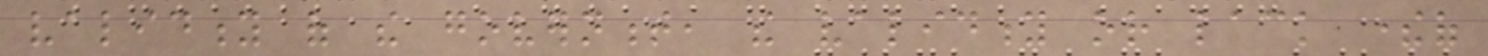validity of the government, the validity or lack thereof
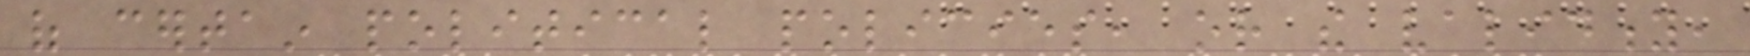of certain political policies, or the validity,
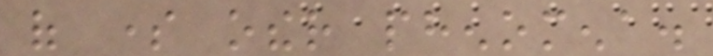of some other phenomena.
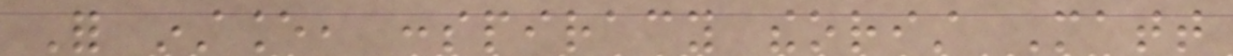For instance, conspiracy theorist Matt
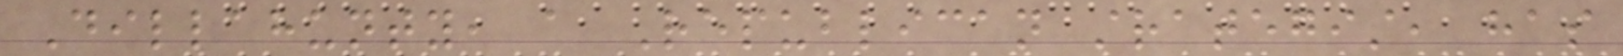Dillahunty, a Republican strategist, has
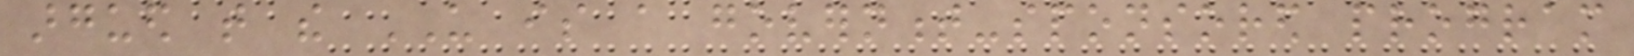argued that the US is a government-sponsored program
